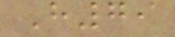H79
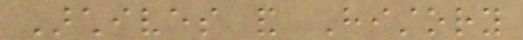Archives and History
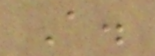A.
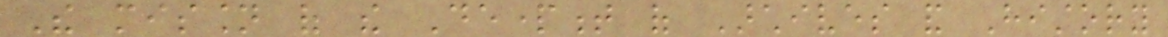The mission of the Department of Archives and History
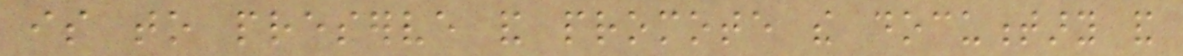is to preserve and promote the documentary and
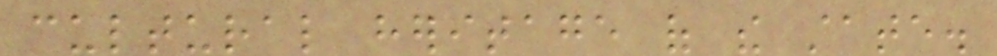cultural heritage of the state.
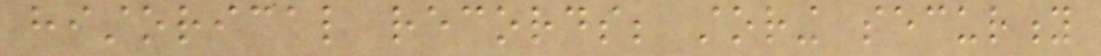historical records; storing security
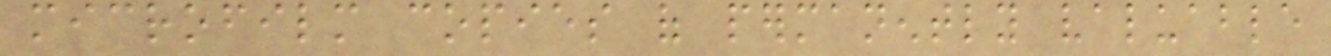microfilm copies of permanently valuable
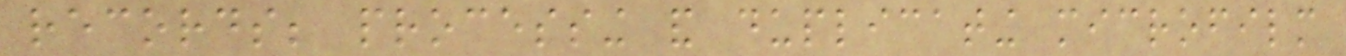records; processing and duplicating microfilm
